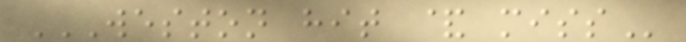WESTON HIT & MISS
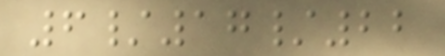6/17/22
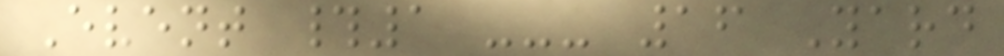Event #1 --- 16 Yard
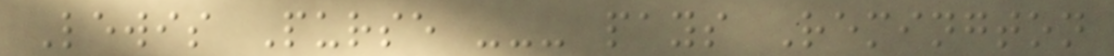Lewis Purse --- pays Remington
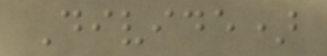Divide)
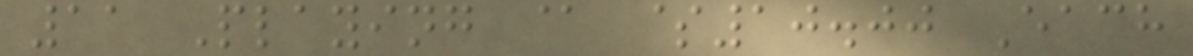11 Playing @ $10.00 Each
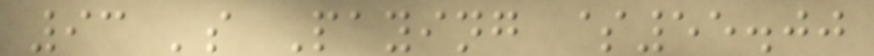93 's Paying $55.00
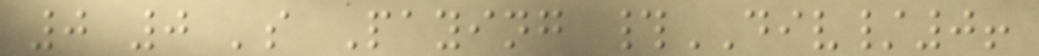0 0 's Paying #DIV/0!
